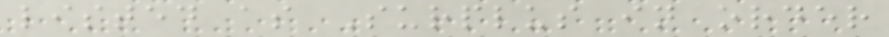listed as Surplus in order
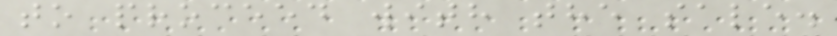to proceed with the sale.
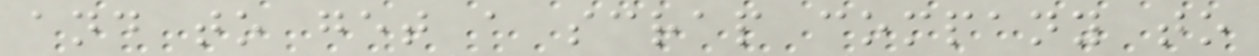and to get a scrap company to
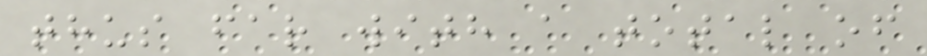thus far with a total of
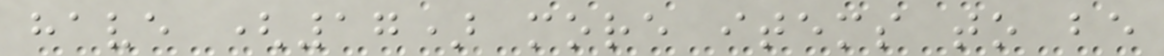have (17) more items to be
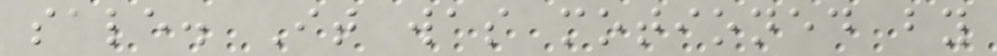sale. It was motioned by
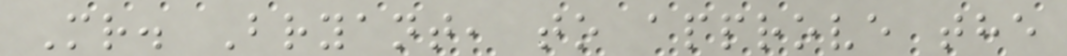Mr. Bryant, to approve the
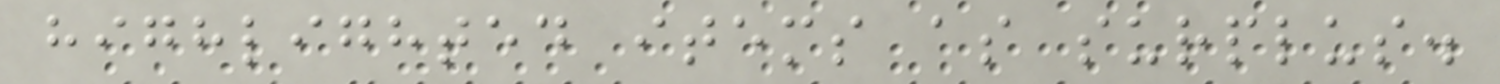highlighted items as surplus.
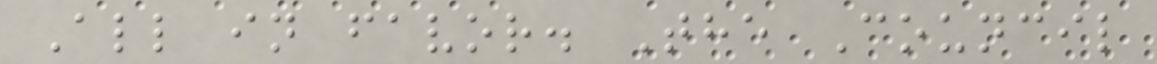All in favor. The Council
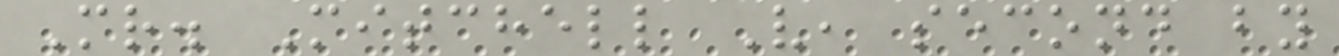Mr. Mitchell V, second by
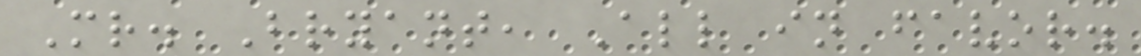Mr. Bryant, All in favor.
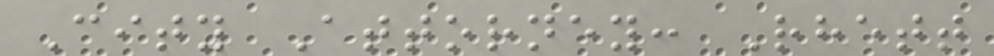City Attorney: Rhett
